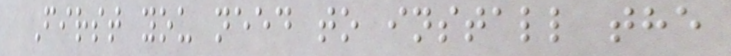First you need to install the
